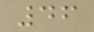46
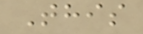This
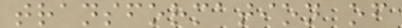transformation of
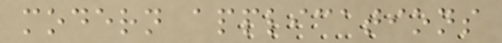modern applications
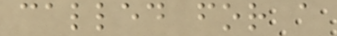called for a
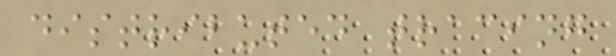distributed tracing
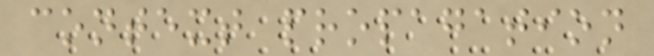context propagation
